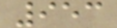953
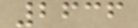2636
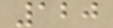120
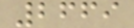2669
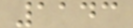1143
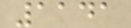1141
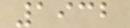1932
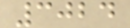3024
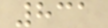831
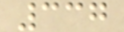337
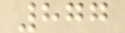877
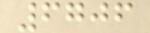6706
